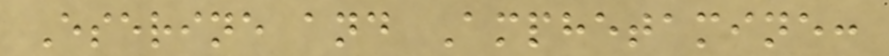Eserine and Amphetamine:
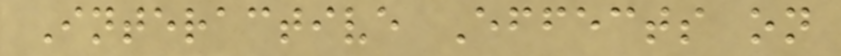Interactive Effects on
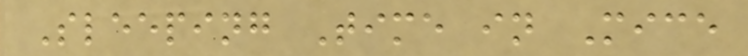Sleeping Time in Mice
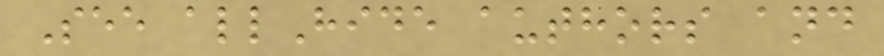See allHide authors and
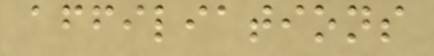affiliations
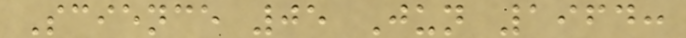Science 05 Jun 1964:
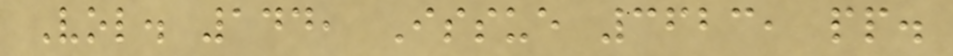Vol. 144, Issue 3623, pp.
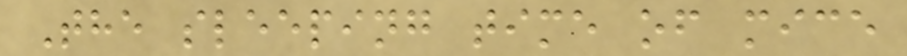The sleeping time of mice
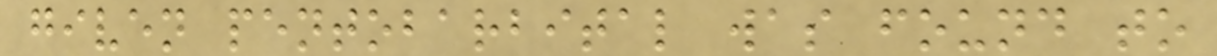given pentobarbital was found to
